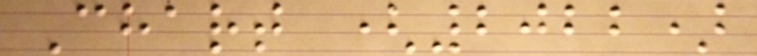Chart (2022)
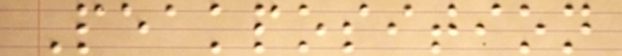Peakposition
